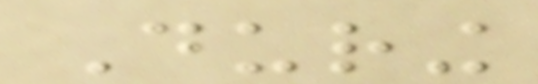During
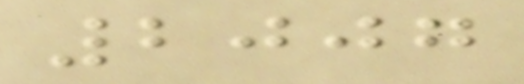2007
